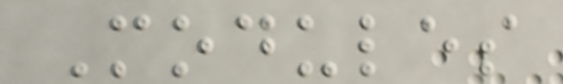Modules
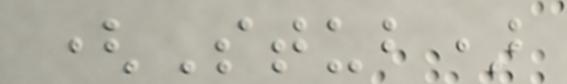(Stub)
